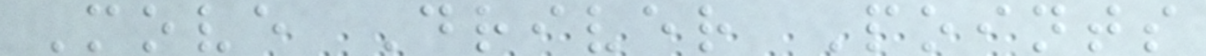Move Driver Points
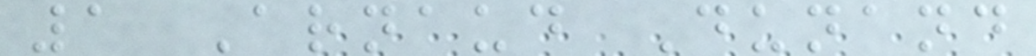1 Arnaud Dunand
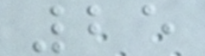25
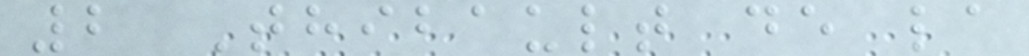2 Thibault de la
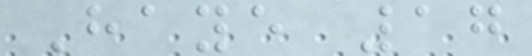Haye 17
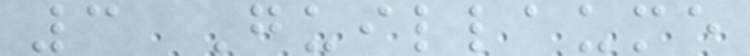3 Guillaume
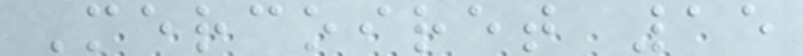Mercoiret 15
